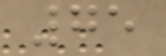75
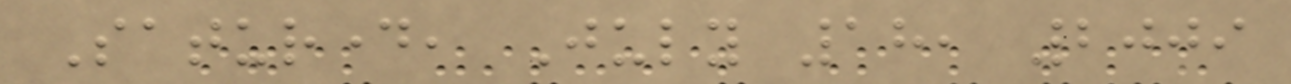Saturday, July 18, 2009
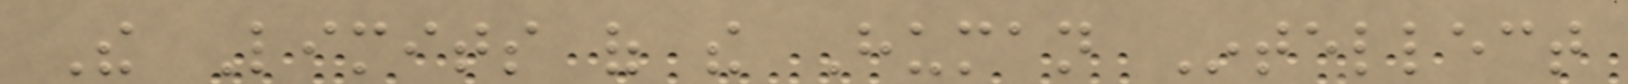The Limits of the Human Intellect
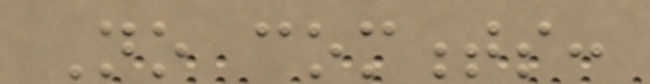No comments:
